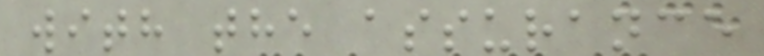with the assurance
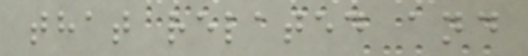that related and
